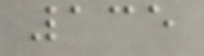135
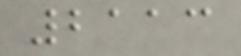2113
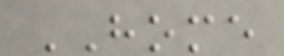HOME
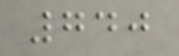740
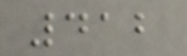412
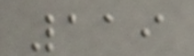119
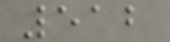512
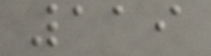119
